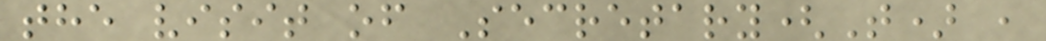the visit of Secretary(T) ,
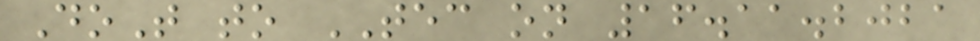DoT to TEC on 16.11.2021
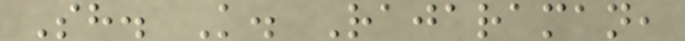Sh. K. Rajaraman,
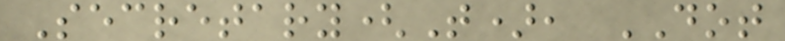Secretary(T), DOT
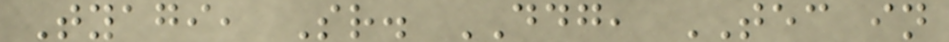Tyagi, Sr. DDG, TEC in
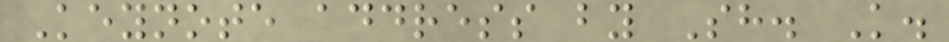Keynote address by Sh. K.
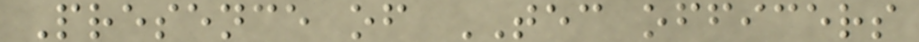Presence of TEC officers
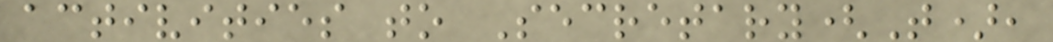activities to Secretary(T),
